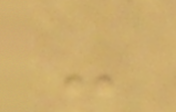-
